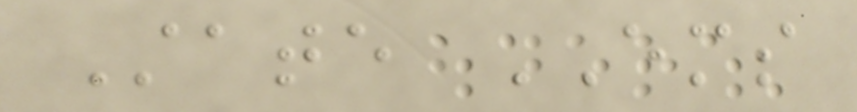State EMS
